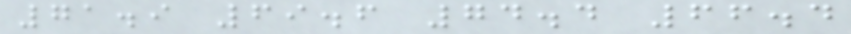71.9 69.6 74.4 66.4
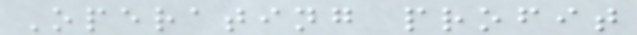Operating profit
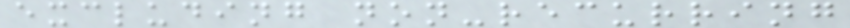excluding non-recurring
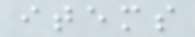items
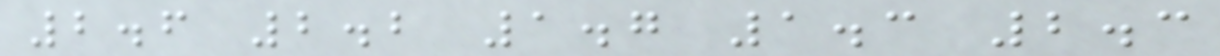2.6 2.2 1.7 1.3 2.3
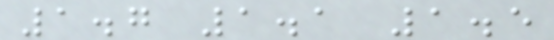1.7 1.1 1.5
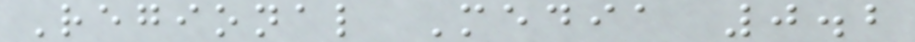Regional Media 0.2
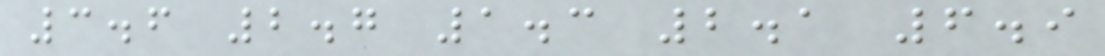3.6 2.7 1.3 2.1 6.9
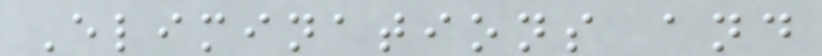Eliminations and
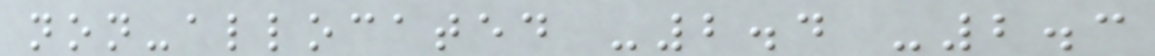non-allocated -2.4 -2.3
